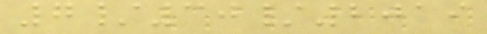7/30/2019
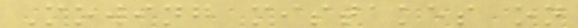Mowing mistakes on
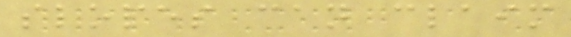slopes can claim
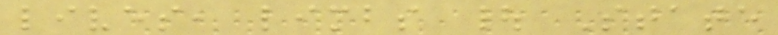lives, limbs | State
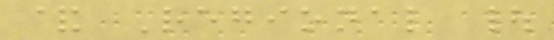& Regional |
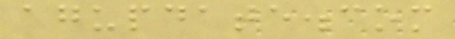agupdate.com
